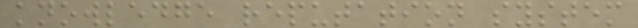knowledge reputation system
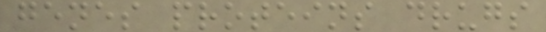genes proteins drugs
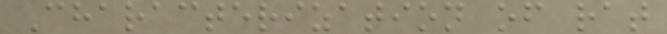Characterization of rat
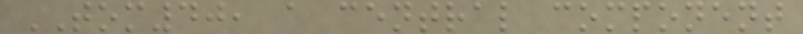TOM40, a central component
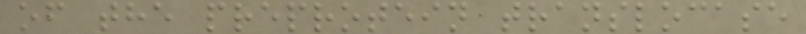of the preprotein translocase
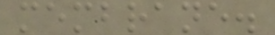membrane.
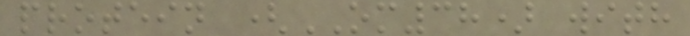protein (OM38) with
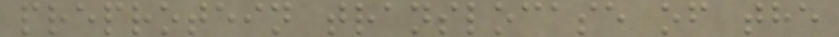preprotein translocase of the
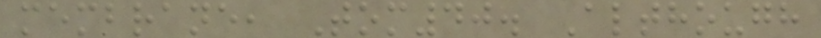membrane, Tom40. Although
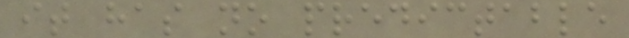it has no predictable
